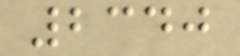2340
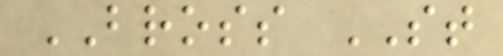BROSS ST
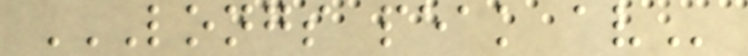LONGS PEAK AV
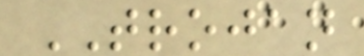TROJAN
